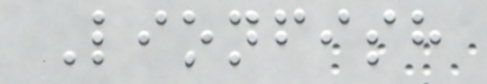Lionfish
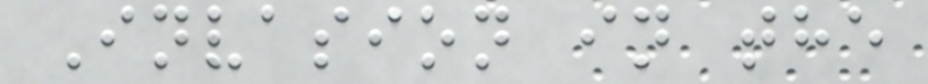Invasion in the
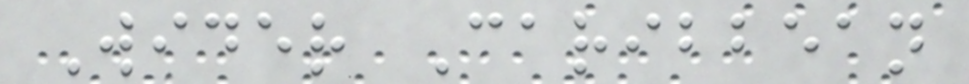Wider Caribbean
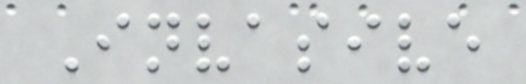Invasive
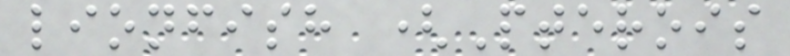lionfish (Pterois
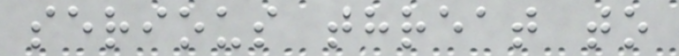serious threat to
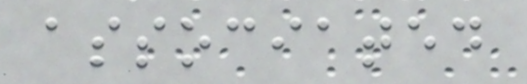associated
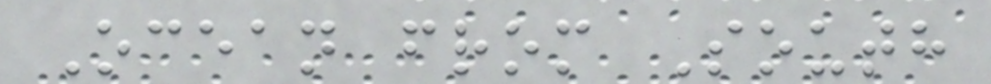Ocean from South
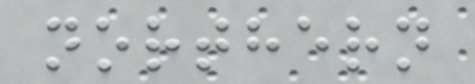northern
